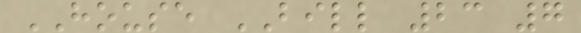HOUSE BILL 23 7
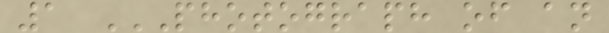1 PHOTOGRAPH OF AN
